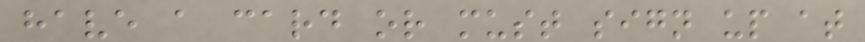have a card or must sign up at
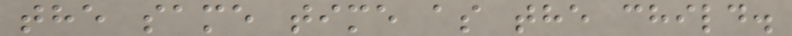the same time as the child.
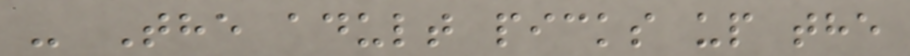- The adult picks up the
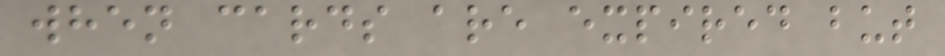when cards are expired but
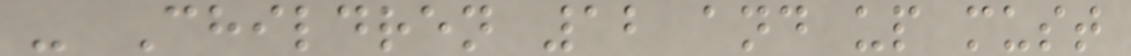- Children 12 and up must
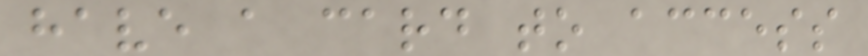have a card to access
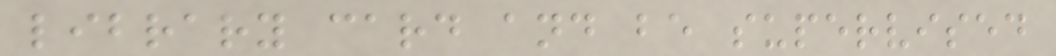library card and be supervised
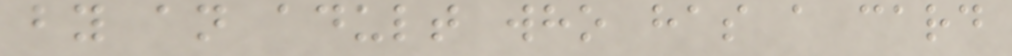by an adult who has a card
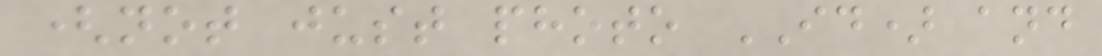(not just photo ID) and
